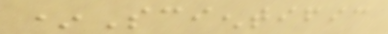*Scientific
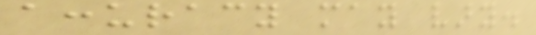accuracy may vary.
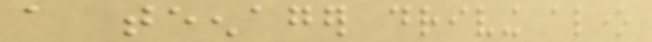a teenager driving alone
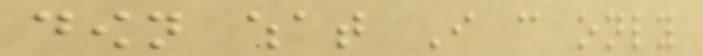down what I can only
